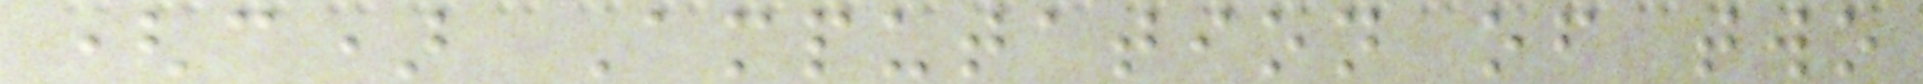(c) Amputation of two
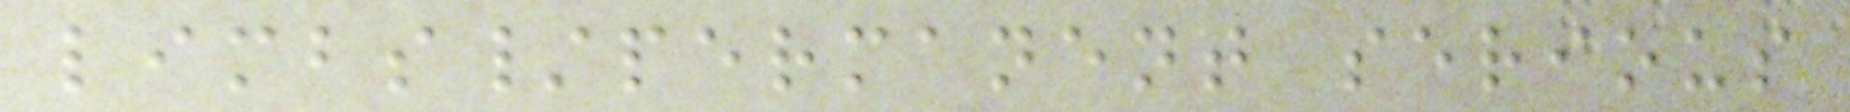limbs/permanent serious
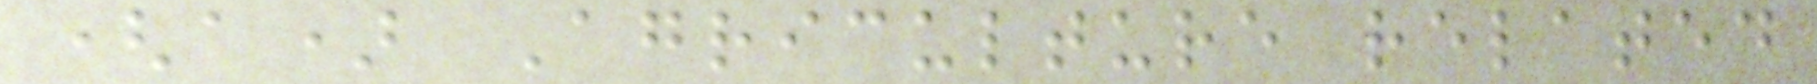(a) Agriculture related
